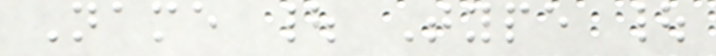Name | Type |
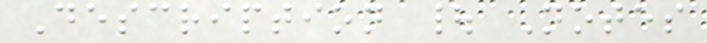Description | Notes
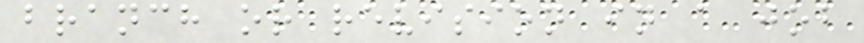branch or revision in a job
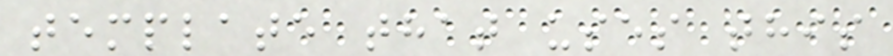template that uses this
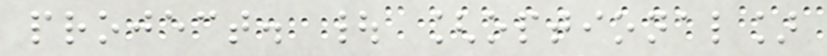project. | [optional]
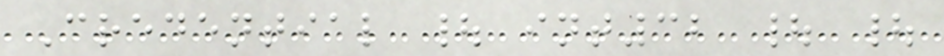Credential | int32 | |
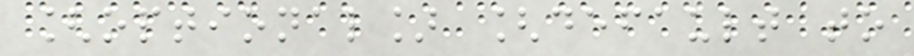[optional] [default to
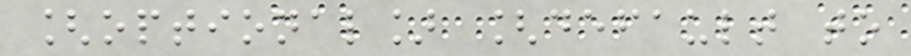[optional] [default to
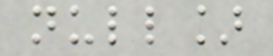null]
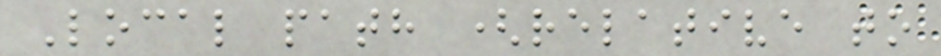Local path (relative to
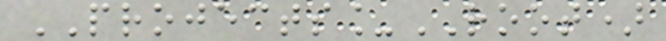PROJECTS_ROOT)
